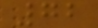72
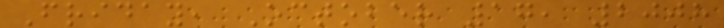Friday, October 17, 2008
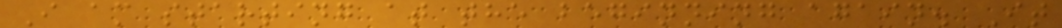I am starting at the beginning again. It
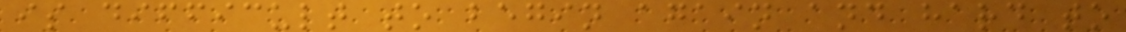is difficult to begin again and hard to
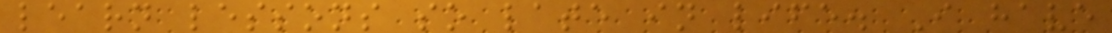learn lessons so late in life. I have
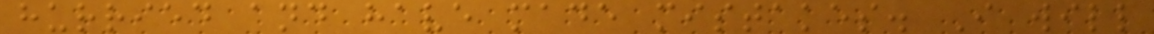hurried and have made mistakes. I will
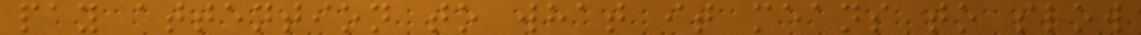pay attention to what it means to slow
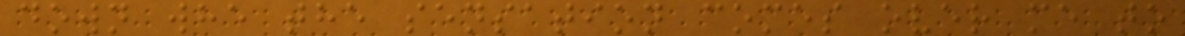down whe the sensation comes over me to
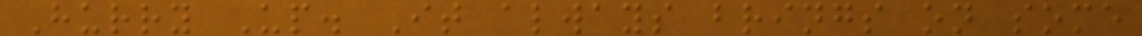Hurry Up. It always brings on some
